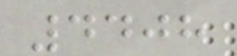4408
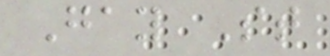Gay St
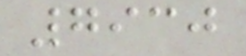7930
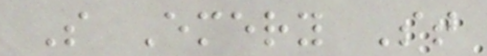S Emery St
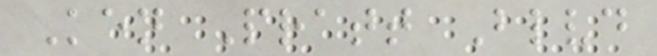Ken Pratt Blvd
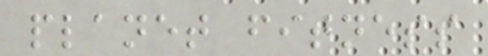planet fitness
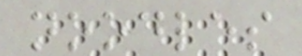noodles
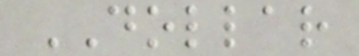DOLLAR
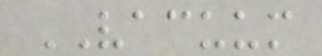VACUUM
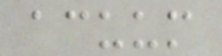acuum
